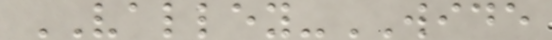VALLEY-WIDE
